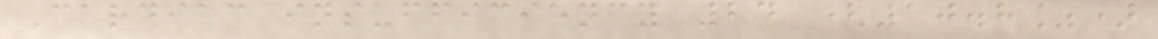Cardiac insufficiency 24 (10.8%)
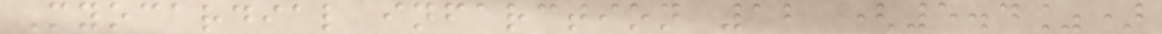Myocardial infarction 12 (5.4%)
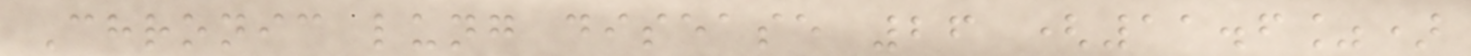Chronic lung disease 26 (11.6%)
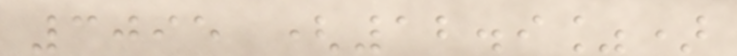3095 (12.9%)
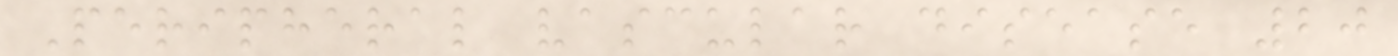Peripheral vascular disease 20
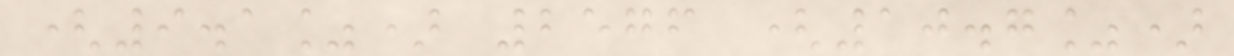(9.1%) 2576 (10.7%)
